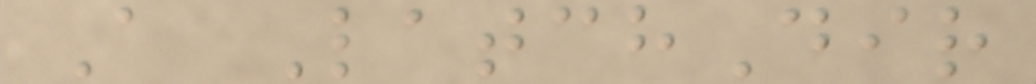A LatchDir
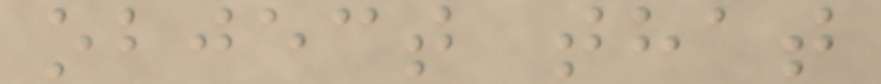object that
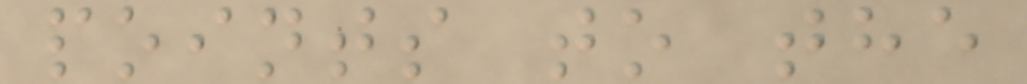points to the
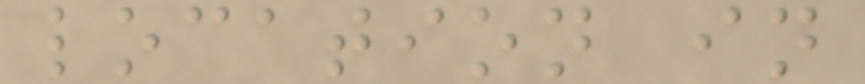location in
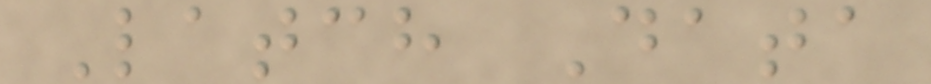Latch Data
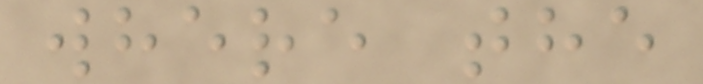where the
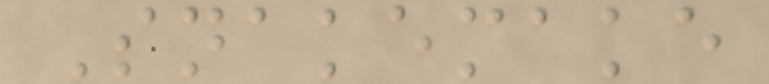Snakemake
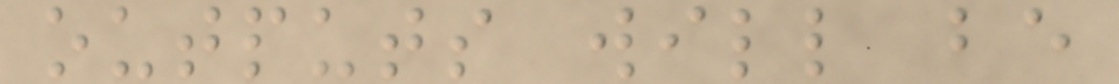outputs will be
